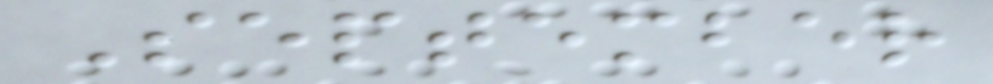September
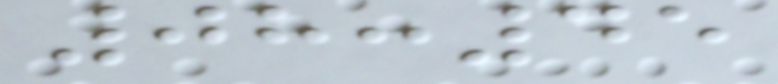08:45
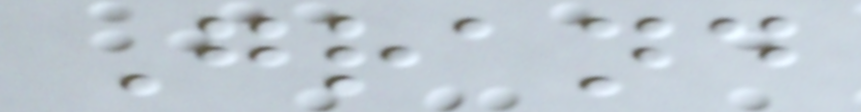Grand
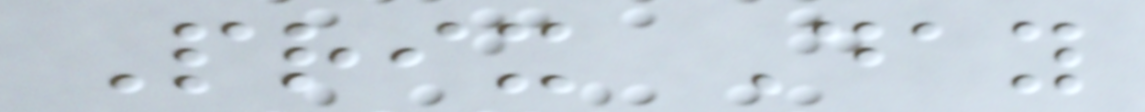Prix Day
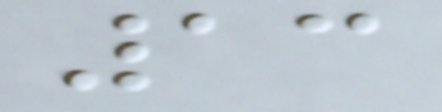13
